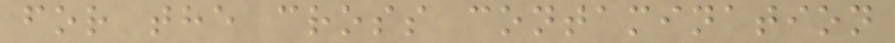for the cross contamination
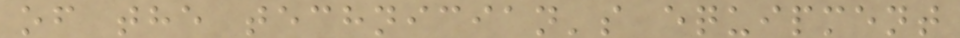of the technician's equipment
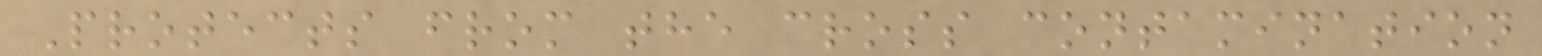Protects from the cross contamination
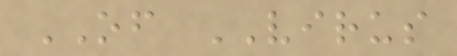OF VIRUS
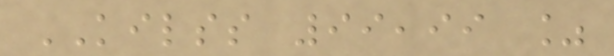KILSS 99,99 %
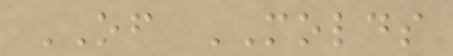OF MOLDS
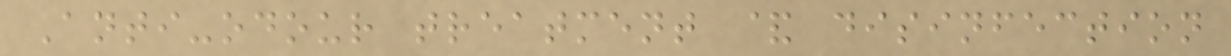Anti-odour treatment & disinfection
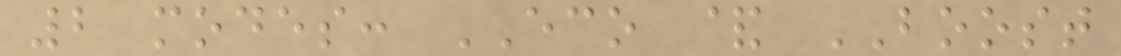2 modes: ECO & BOOST
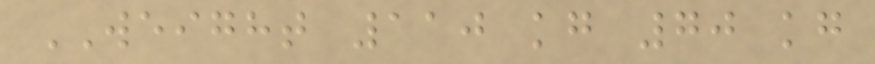WEIGHT 110 kg 70 kg
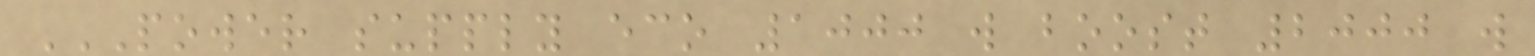POWER SUPPLY ECO 1000 W BOOST 2000 W
